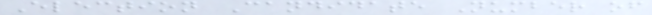Election Candidate Number of
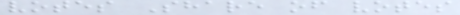votes Share of votes
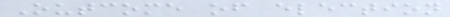Outcome of election
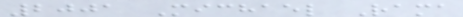2001 Michael Rama
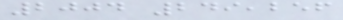2004 249,256
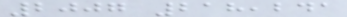2007 218,241
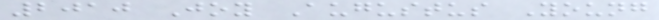2010 Joy Augustus Young
